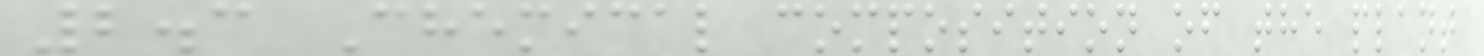2.3 Chemical composition of the plant
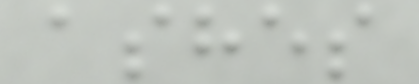ashes
